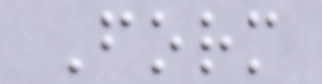Form
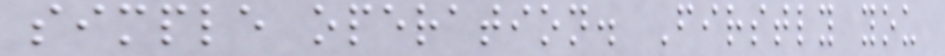simple operation. Firstly you
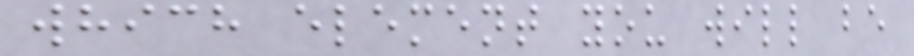which element you will be
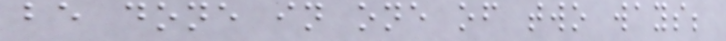be done in one of two ways;
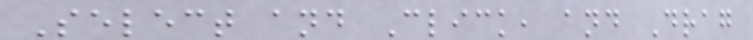Select and Click, and Drag
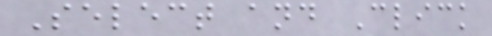Select and Click
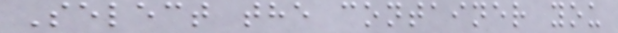Select the container you
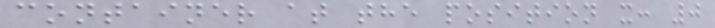container at the position x: 0
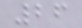26
